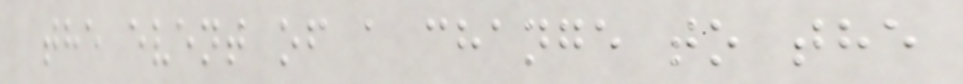the event of a change to the
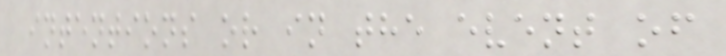intentions or in the event of
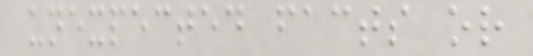unexpected facts or
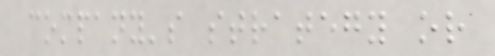company's strategy or
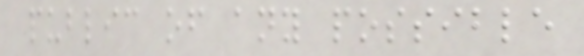public of any possible
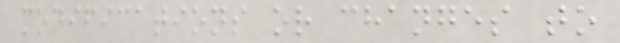modifications or changes to
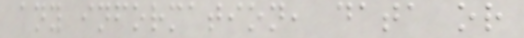any information, data or
